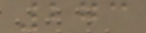273
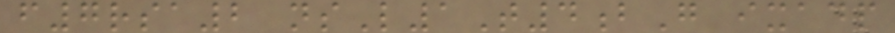f7rsa2 nsL1T4bG ixadp
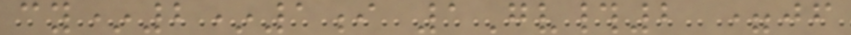cy*2*1i 1Gv#2 =jf
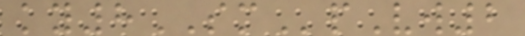ky8SMpVw2
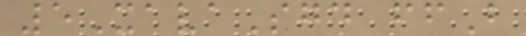5XavaSgd ffB
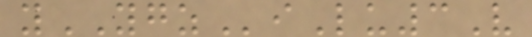yYGZiLu3V
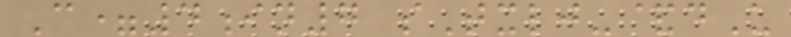C=4in7 sTxlj-&dU
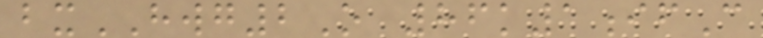bxHWG2O 86k1ifC
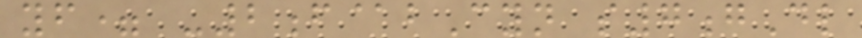yf= -2f@bCyn s7gDl
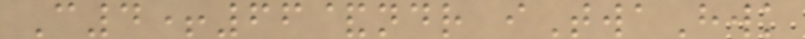C4+66&ndr iTwaHwk
